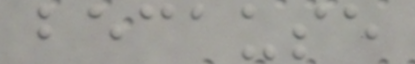because
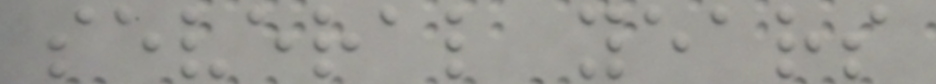several years
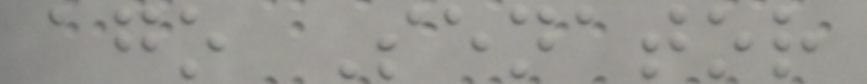ago Senator
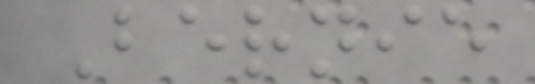Bernie
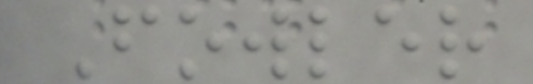Fowler
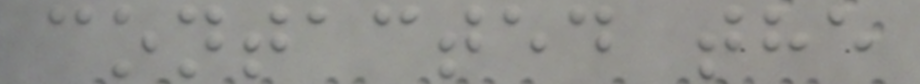contacted the
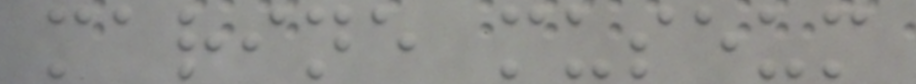marine museum
